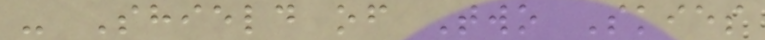- Shield of Two Skies
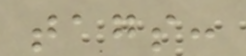tags:
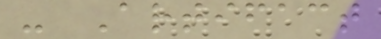- Artifact
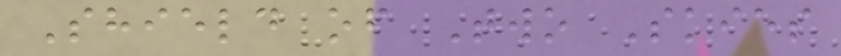Shield of Two Skies
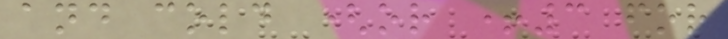and cold (or +3 for
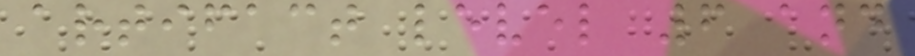artifact level 6 and
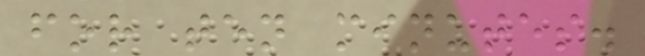for ten minutes.
